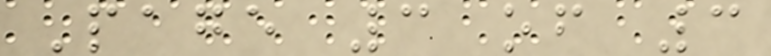Page 3 of 3
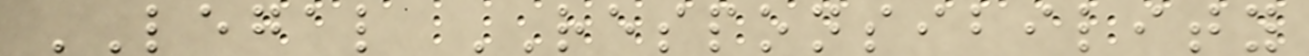LEGAL RESPONSIBILITY
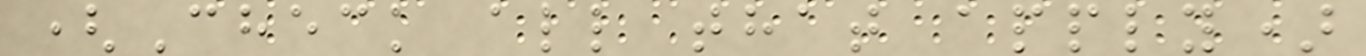(Check all that apply)
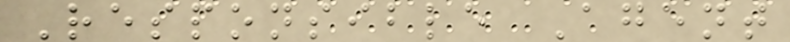Responsible Agent
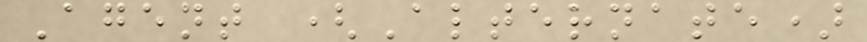Agent (Alternate)
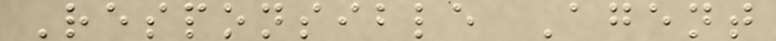Responsible Agent
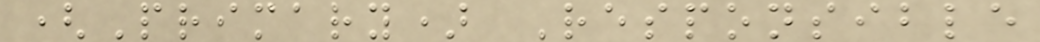(Primary) Responsible
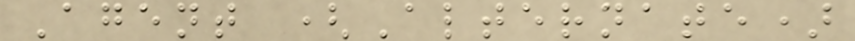Agent (Alternate)
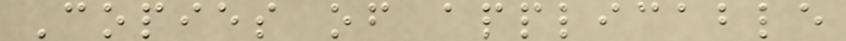Copies of applicable
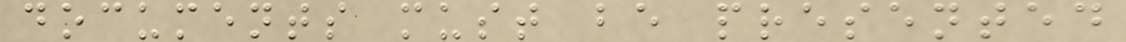documents must be presented
